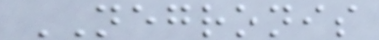NEGRONIS
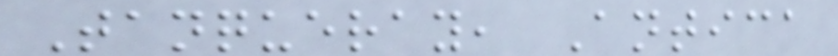Tanqueray, Antica
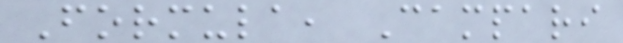Formula, Campari
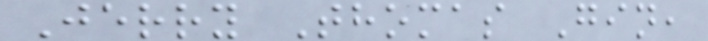Jerry Thomas Gin,
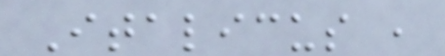Italicus ,
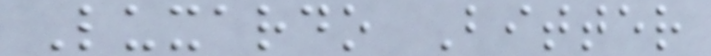Luxardo Bitter
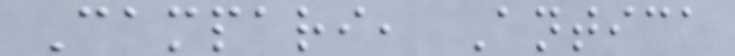Campari, Antica
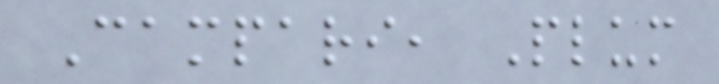Campari, Plum
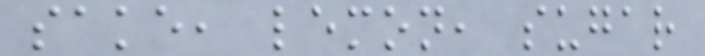sake, lemon, sugar
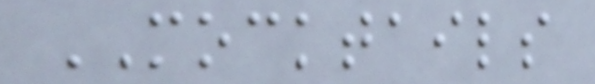MOCKTAILS
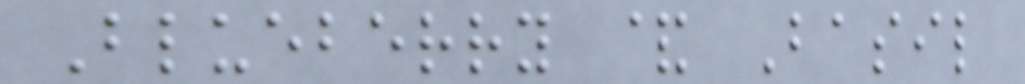Blueberry & Basil
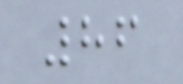86
